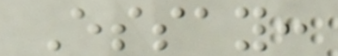Essay:
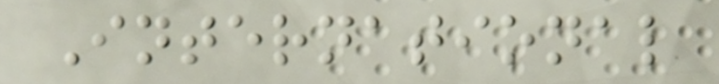International
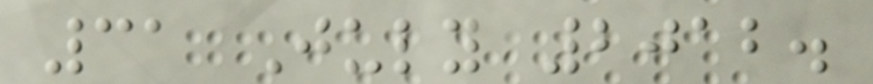31 July 2012.
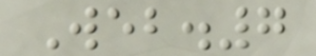Web.7
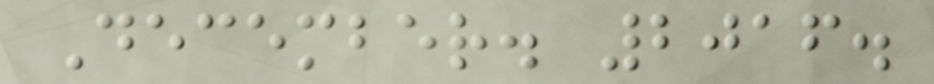December. 2016.
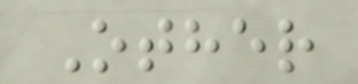Other
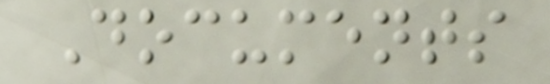Documents
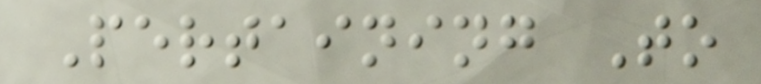Pertaining To
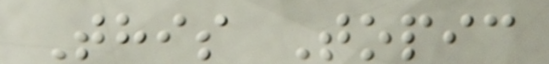This Topic
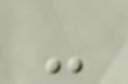-
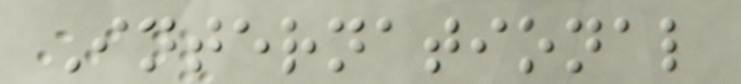International
